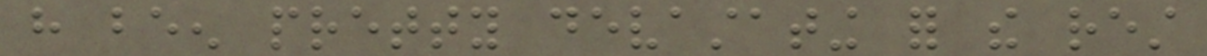have been pretty devastating for the rest
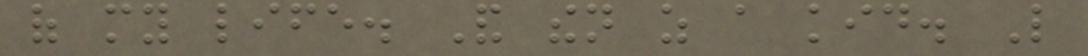of my life. And then as a kid. Like
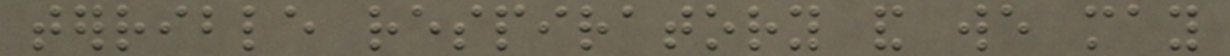terrible respiratory and we may
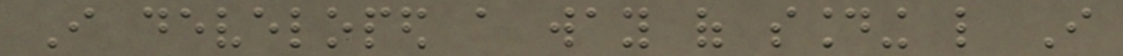I developed a way of sounding like I
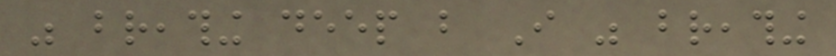was breathing deep but I was breathing
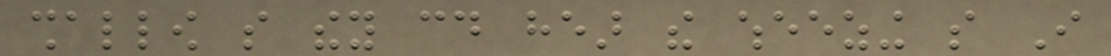shallow so they could hear the wheezing so I
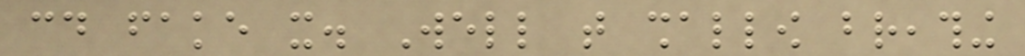could fake it. Well that shallow breathing
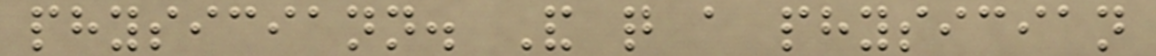physiciann. And quite a physician
